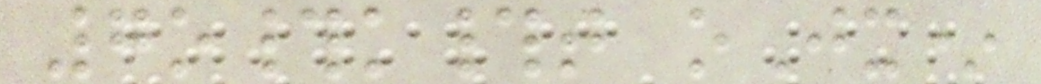7o#k#t oJx*
